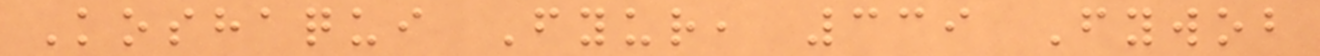Koshaqui Fyur, 339 Fywob
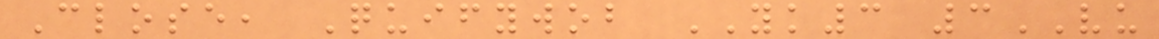Close, Quifywob YK3 3VU
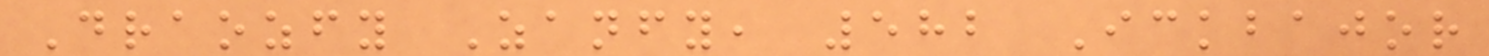Draozfy Zanfy, 582 Ickbajor
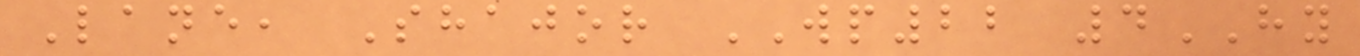Lane, Shajor WP22 4HY
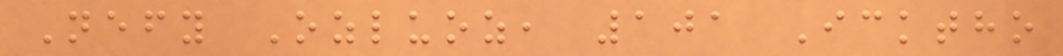Nefy Ozluoz, 101 Icktho
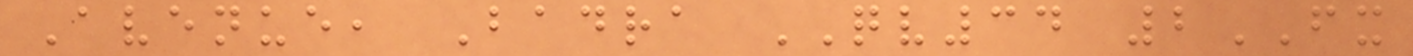Avenue, Badra QV34 2FX
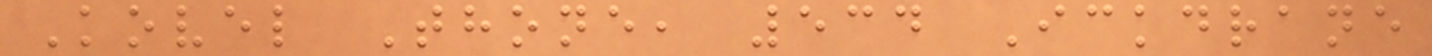Kovel Thone, 534 Ickdrane
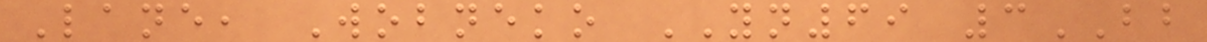Lane, Wobneko YN69 3BB
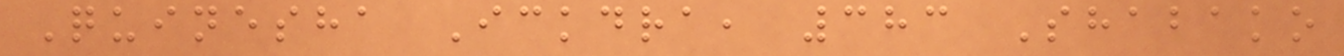Quinesha Ickdra, 383 Shabako
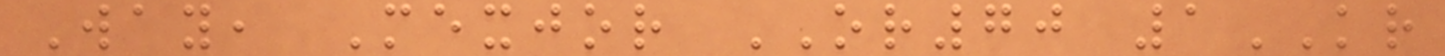Way, Mexjor OR70 1KR
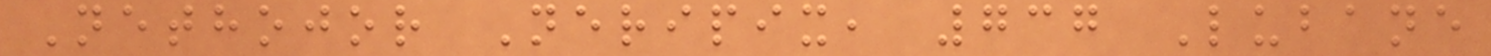Nethojor Neripix, 737 Lubane
